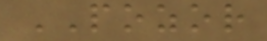POZOR
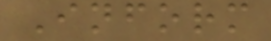Inform
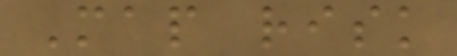Map risk
